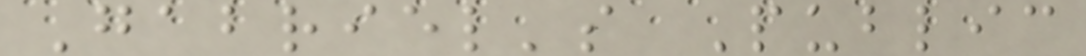Gabriel's Public
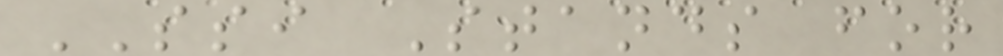SSI Stands for
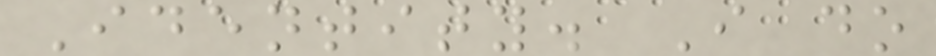Identity. I do
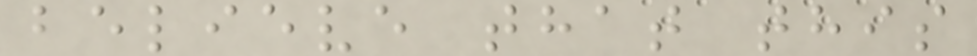believe that this
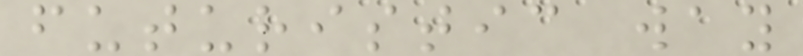futuristic way
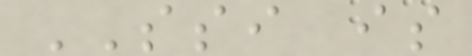SSI is
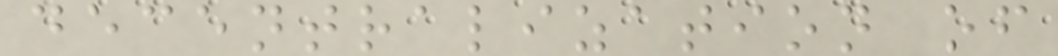decentralization of
